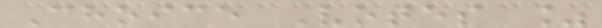Choice Votes %
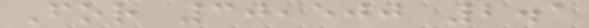For 30,500 2.1
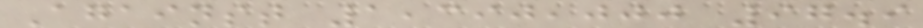Against 1,390,000 97.9
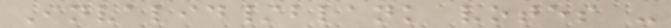Invalid/blank votes -
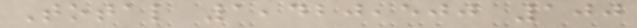Total 1,420,500 100
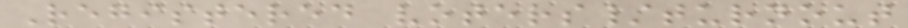Registered voters/turnout
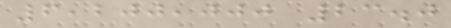6,200,000 23.0
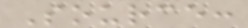Source:
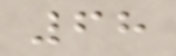68
